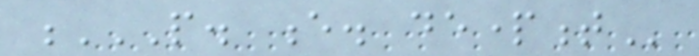P. E. DEPARTMENT
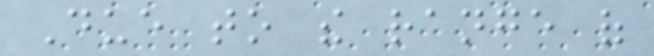Due to the range of
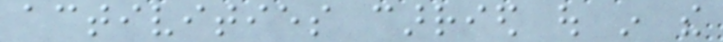activities carried out in the
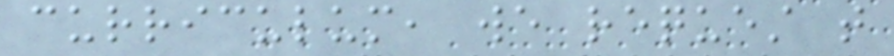curriculum, we request that
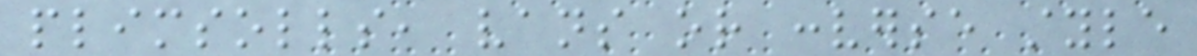plimsolls, vans or converse style
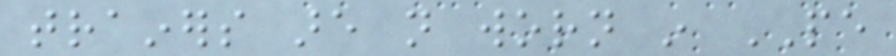trainers are not worn in PE
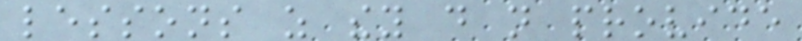lessons as they do not provide
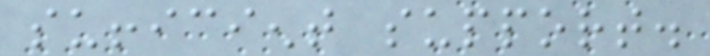sufficient support.
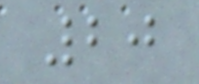20
